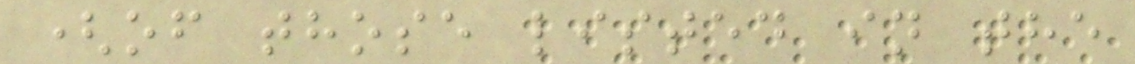(of those listed in the
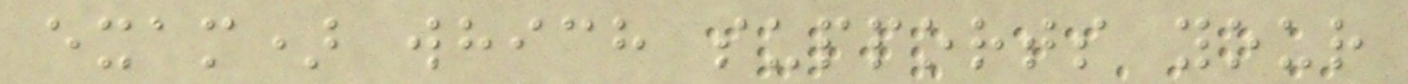exam) which supports your
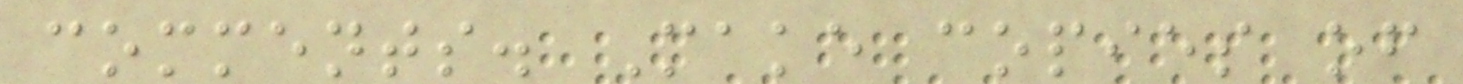comments. Make copies of
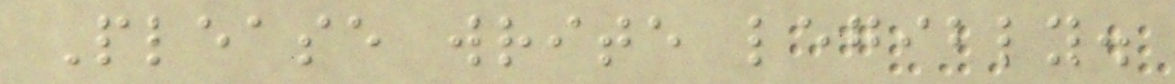Please write legibly.
